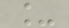_
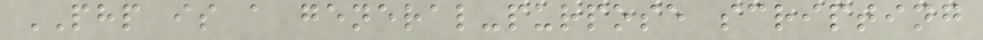PHP is a general-purpose scripting
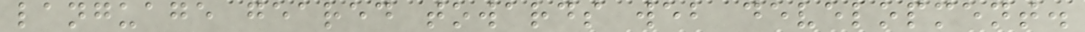language geared towards web development.
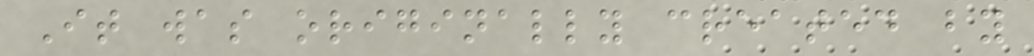It was originally created by
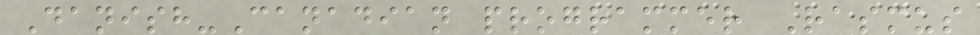Danish-Canadian programmer Rasmus
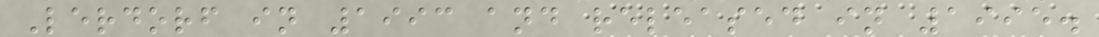Lerdorf in 1993 and released in 1995.
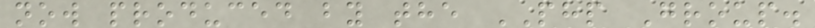now produced by the PHP Group.
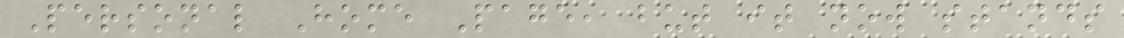Personal Home Page, but it now stands
